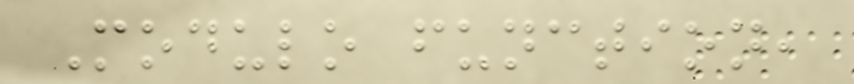Modulo function,
